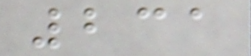231
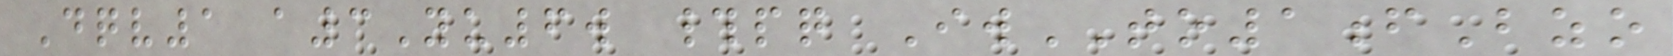Dqv1 a3Yu6w #pq IwTO1fBzo
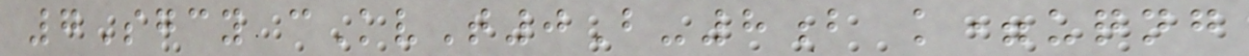7Sgcy cKvT0B-8b k=uqng
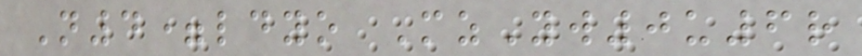N4=ldyo MzYw0u6r
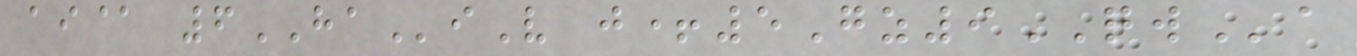ai@ 6HAiV j+5Gz9QWa
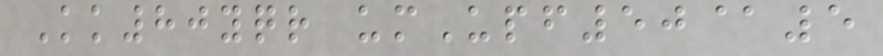Kk80yqr umUpf50@5
